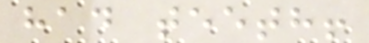had teeth!
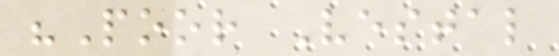"Poor Vestal
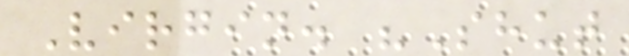Virgin. "Shut
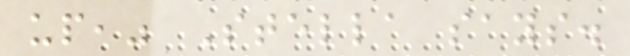up," Stella says.
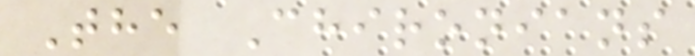The Chironians
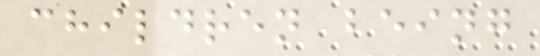children being
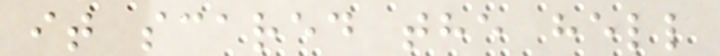it scared the hell
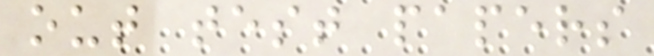out test papers
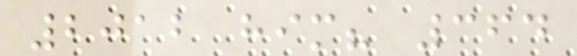2012 him? 364
